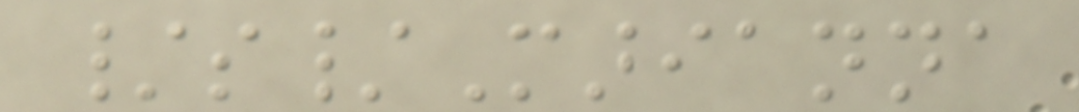/s/Marianna
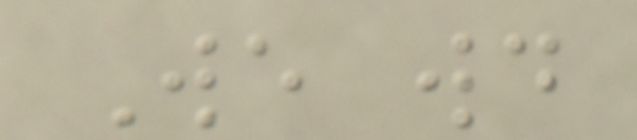We would
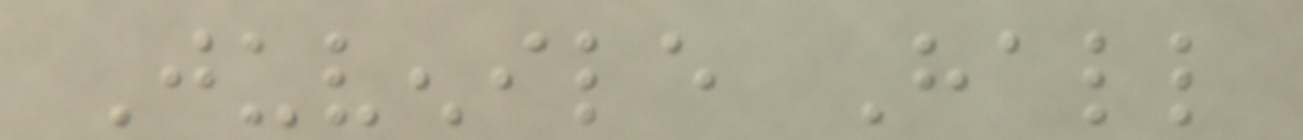Juvenile Hall
